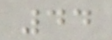44
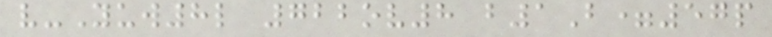v-Yuw8l 722ov8 b1B=57p
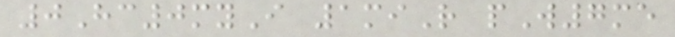0Hc0myI 1miR pW7me
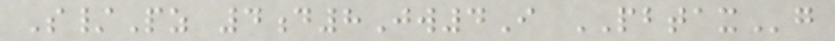S/Pz 4d8Jw4I PBTAXg
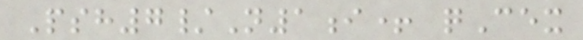Psh7/N1i+ qCex
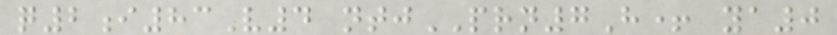q2i83V4 ntjPRN7H+ ya0
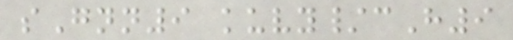sGnn9 kuvy/cH9
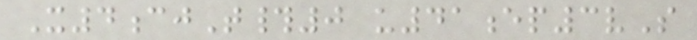X4cjT#0 u41ep3vS
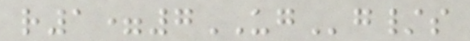r1=7UGg/s
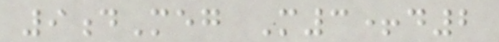9dMeg M3+d2
